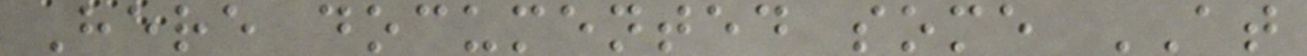Here documented some AT
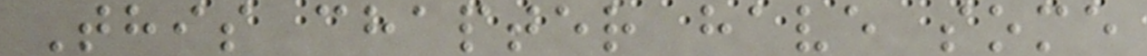This chapter have some
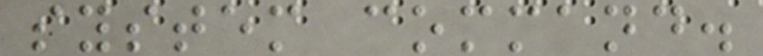system command.
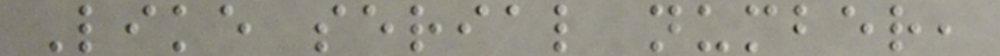Like serial number,
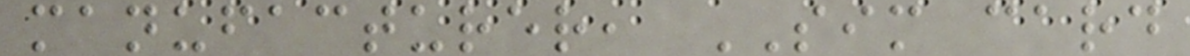manufacturer, SIM card
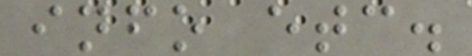info etc.
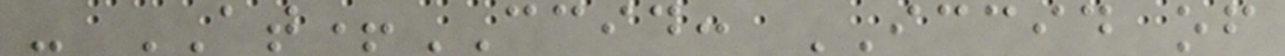- AT+CCID: ICCID of
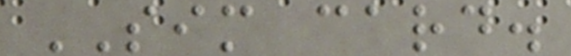SIM card.
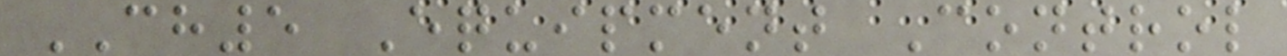CH5 Equipment Control
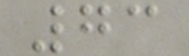73
